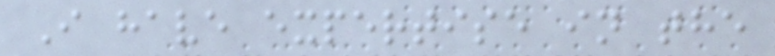I have expertise in the
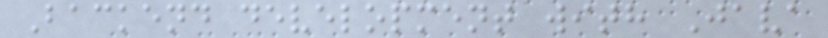Backend development with Java
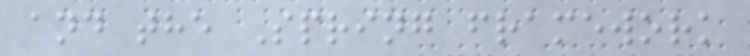and the Spring framework
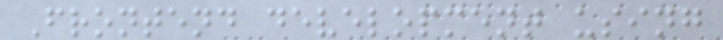Frontend development using
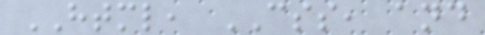HTML, CSS, and
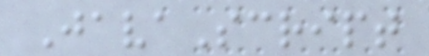JavaScript
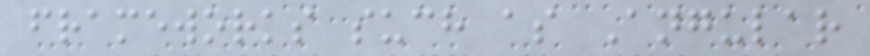frameworks such as Angular
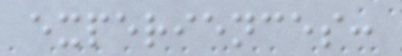experiences:
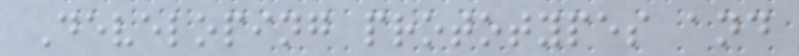Developing prototypes and
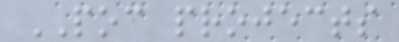POC projects
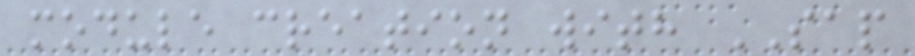module creation with SAP
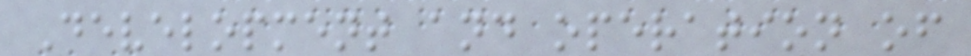Development and operation of
